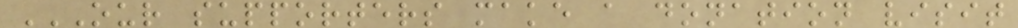OUR SUPPORTERS MAKE A DONATION VISIT
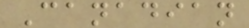Canadian
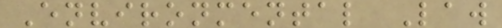Environmental Law
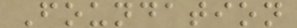Foundation
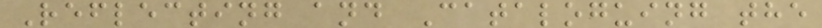Reflecting and Cataloguing the
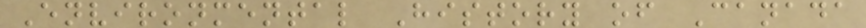Environmental History of Canada
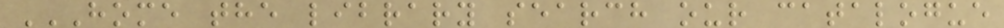HOME THE LIBRARY SEARCH OUR CATALOGUE
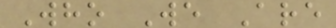Who We Are
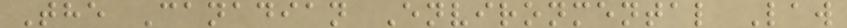The Canadian Environmental Law
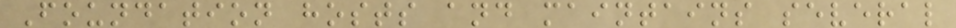Foundation hosts and maintains several
